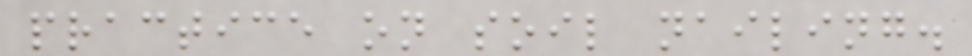practice on soil nailing.
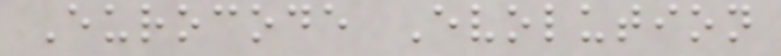Eurocode Evolution
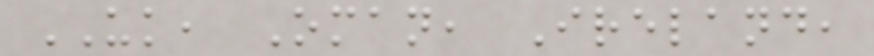UK, Oman, Ireland,
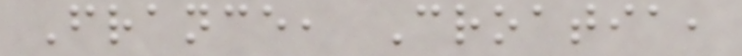France, Croatia,
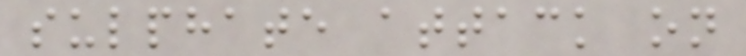sulphate attack on
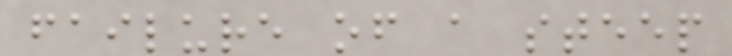failure of a steep
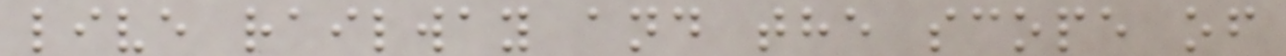live railway and the scope of
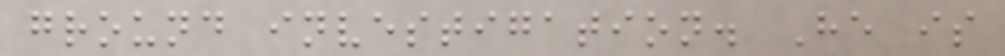ground investigation. He is
